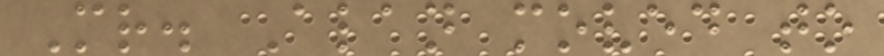Mr. Alan moved to
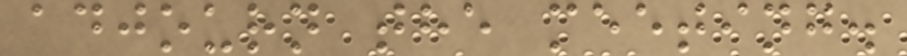adjourn the meeting.
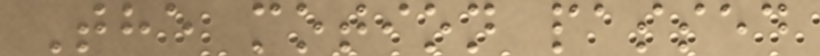The motion passed
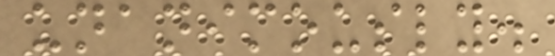unanimously.
